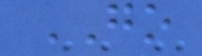GO
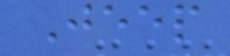Jeep
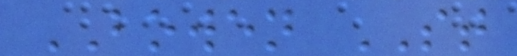BOWEN ST
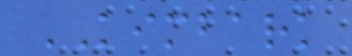KIMBARK
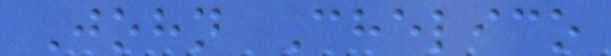John Chelico
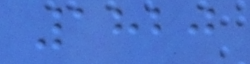1820
